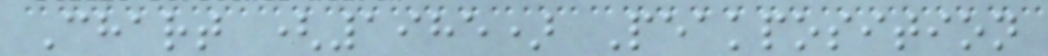Chart (1985) Peakposition
